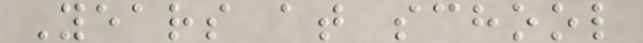Years at school
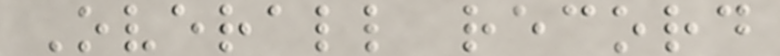Overall record
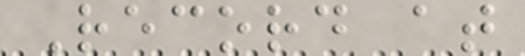Record at
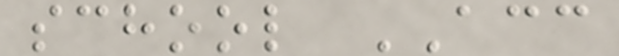school ACC
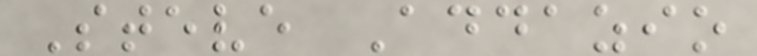Steve Addazio
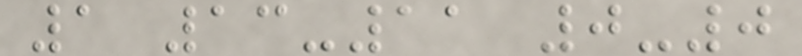1 13-11 0-0
